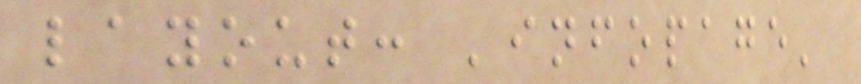layout: 'infopage'
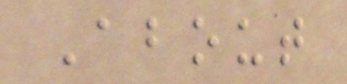About
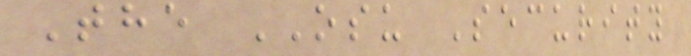The OSU Security
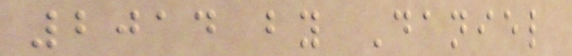2014 by Daniel
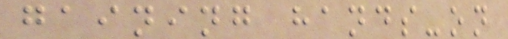gaining hands-on
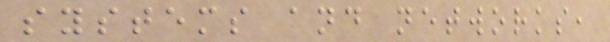systems and networks,
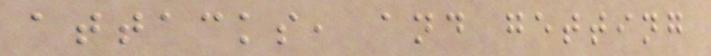attacks, and getting
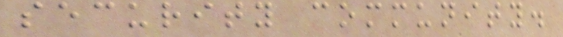security community.
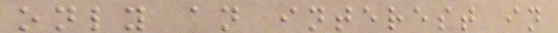only an interest in
